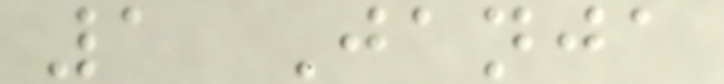1 Janja
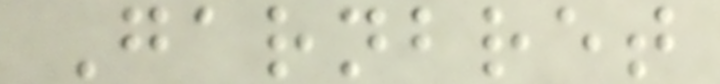Garnbret
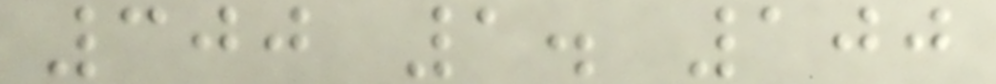300 1. 100
